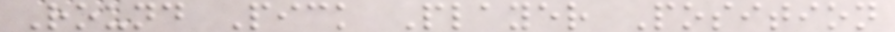Round Pick Player Position
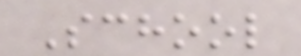School
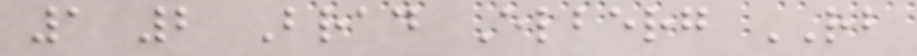1 2 Brad Elberg RB
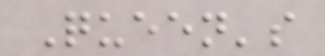Queen's
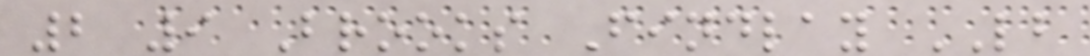2 9 Brooks Findlay LB
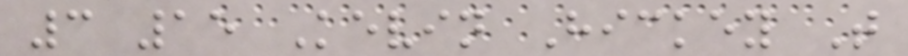3 15 Kevin Hickey T
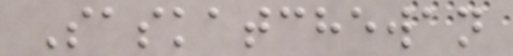Saskatchewan
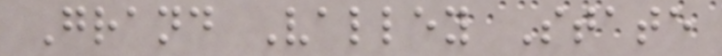Grand Valley State
